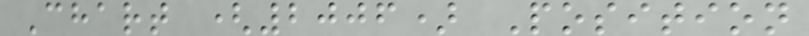Chart (2006) Position
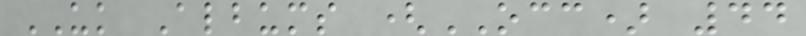UK Albums (OCC) 44
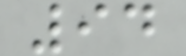94
